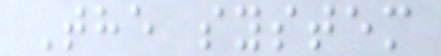The system
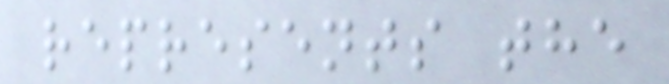represents the
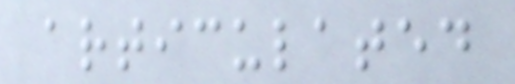articulated
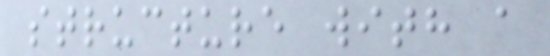structure with a
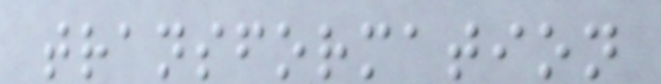transformation
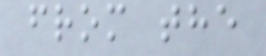from the
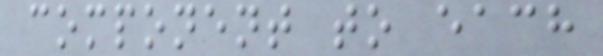component to each
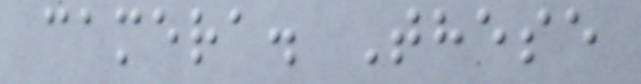camera. These
